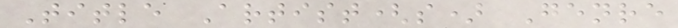Title Artist(s) Genre
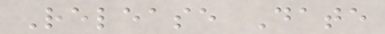Release Date
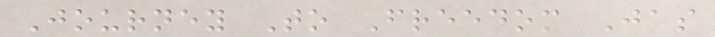Journey To Freedom Jas
